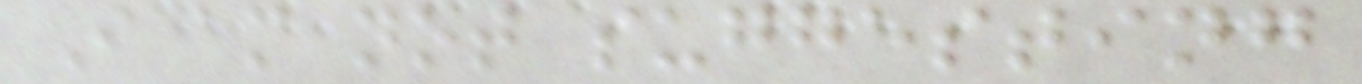I am not suggesting
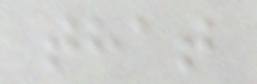that
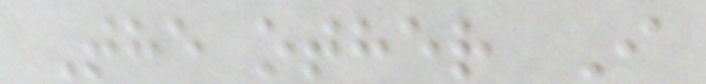The other I
